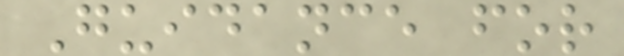Guidance for
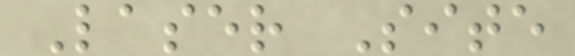Laser Site
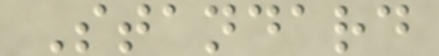Standard
